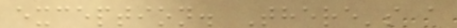exception. There's a
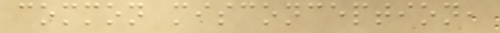common misconception,
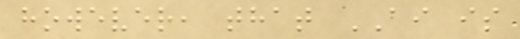however, that AI is
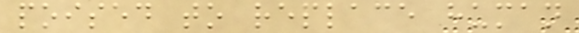poised to replace human
